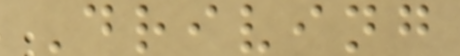Driving
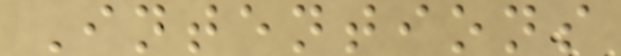Intentions
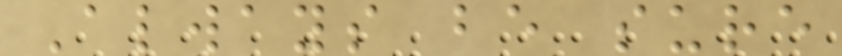Always be sure
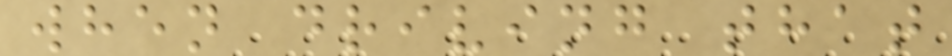when driving that
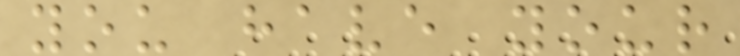you have your
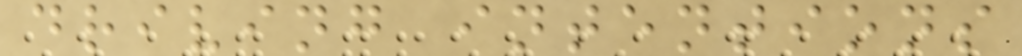driving intentions
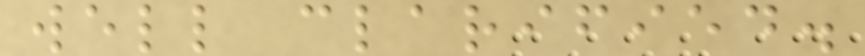well clarified.
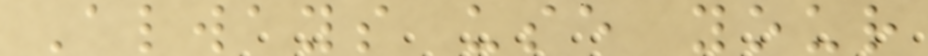Always use your
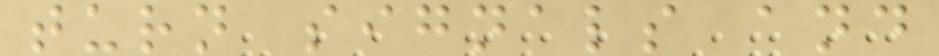turn signals and
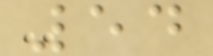54
